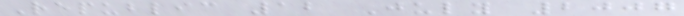Republic 12 July 2007
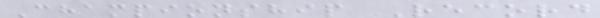Championship Record
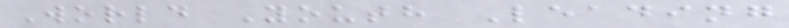World Youth Leading
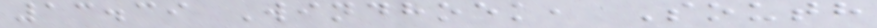13.39 Windhoek, South
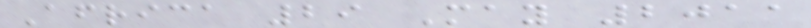Africa 29 May 2011
